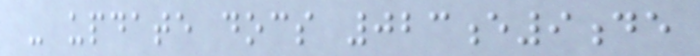- update docs 023e9de
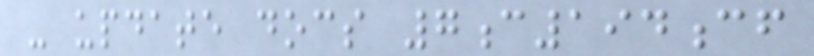- update docs 7c194cf
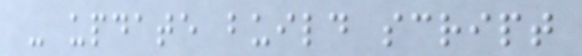- update build script
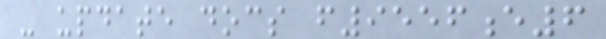- update docs f9556e6
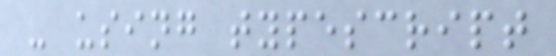- using typescript
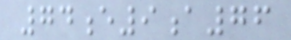74e9a76
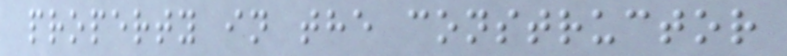property in the constructor
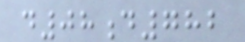d08d782
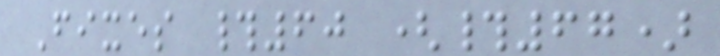Fixes #60 (#67)
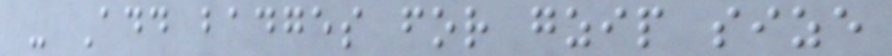- Add badges for gzip size
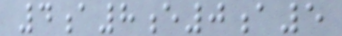4a8e0a5
